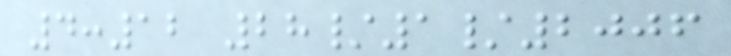4:12 28/1/2006
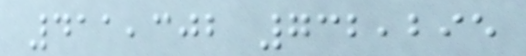411,302 732,295
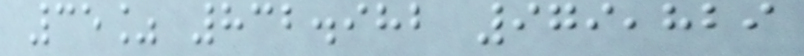35% 832.982 979,829
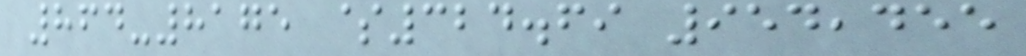864-8175 $324.69 954,455
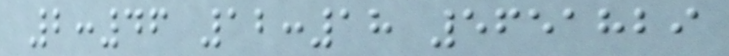2:46 12:18 5651829
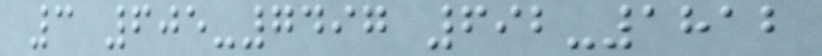3 605-7497 692-1812
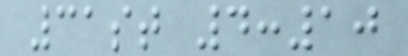31st 4:10
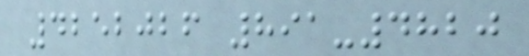4252026 891-4820
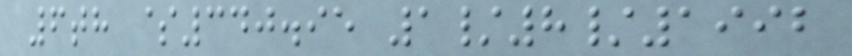6th $340.95 1/8/1992
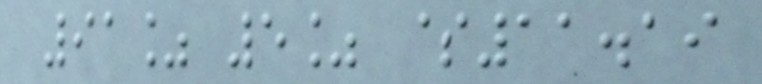91% 5% $11.19
